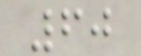60
